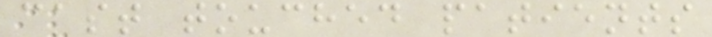cast touched patients
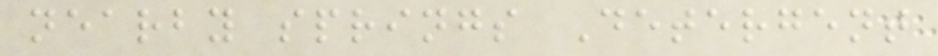nearby springs Detergent
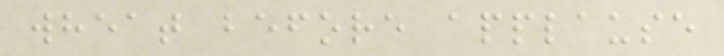wheat before applause
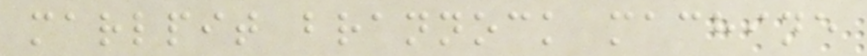marlpit brannock machine
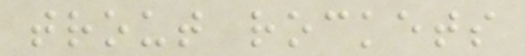trout rockets
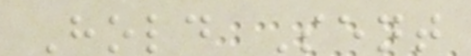Hold Sent
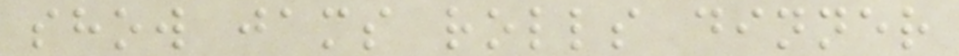show jams rolls dinner
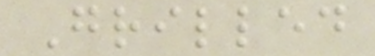Grilled
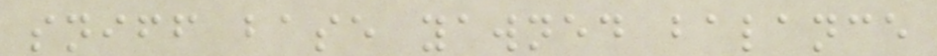sniff base yawned balance
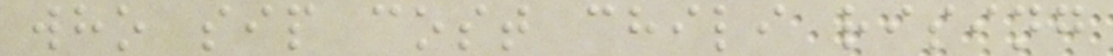who sip cost chili rising
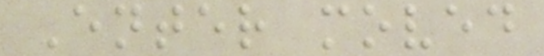Enter moved
